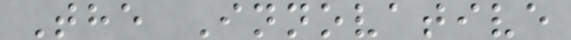The Innovative
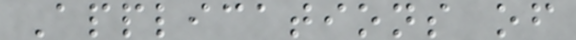Applications of
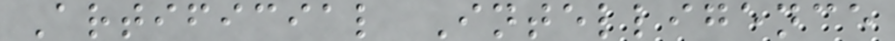Artificial Intelligence
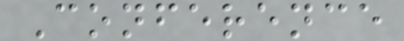Conference
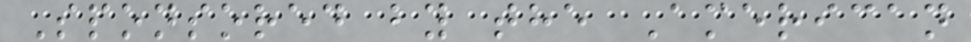Sponsored by the American
